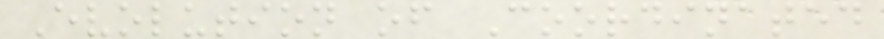Evolution of Coordinated
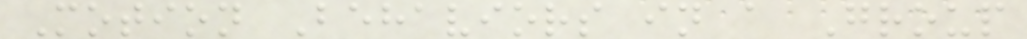Motion Behaviors in a Group
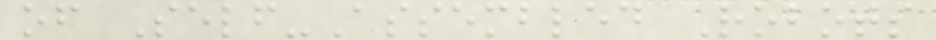of Self-Assembled Robots
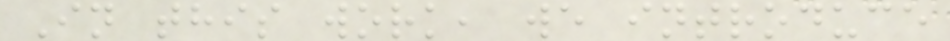In this work, we introduce
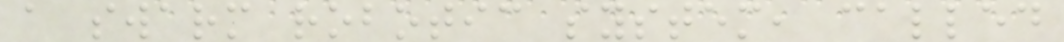a swarm robotic system, called
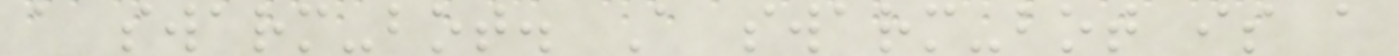a swarm-bot. A swarm-bot is a
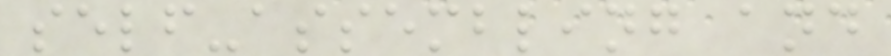self-assembling and
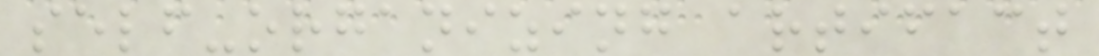self-organizing artifact
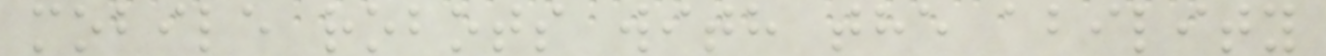mobile robots with the ability
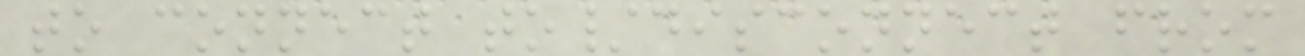to connect to/disconnect from
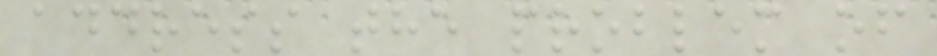address the problem of
